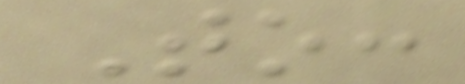To:
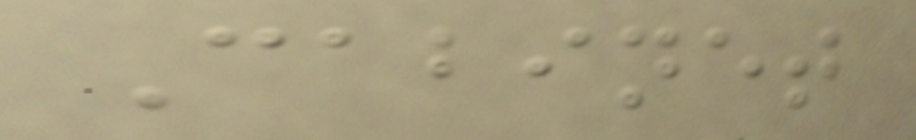Cabinet
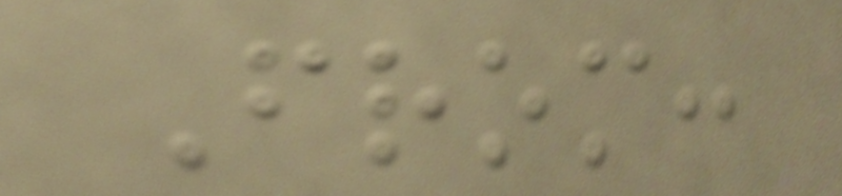From:
